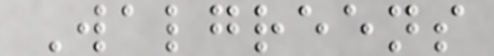Walgreens
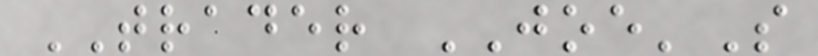TRADER JOE'S
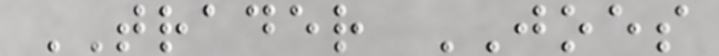TRADER JOES
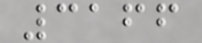3166
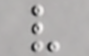v
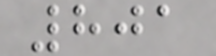801
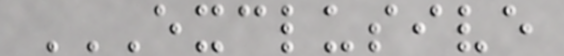EXCLUSIVE
